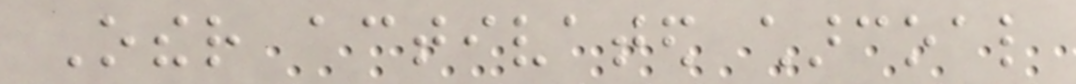Other activated charcoal
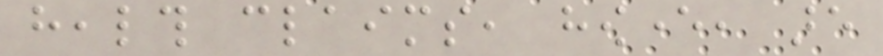health claims, however, are
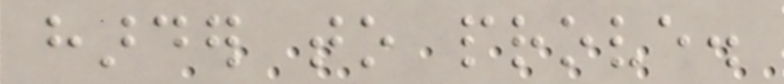harder to prove.
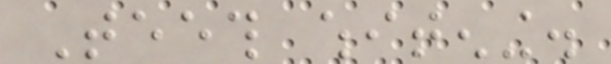Teeth whitening.
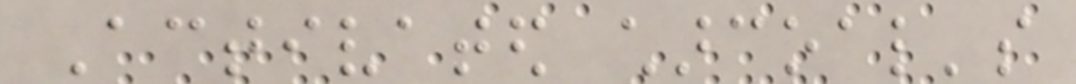Activated charcoal's
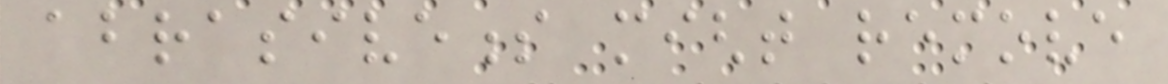abrasiveness might remove
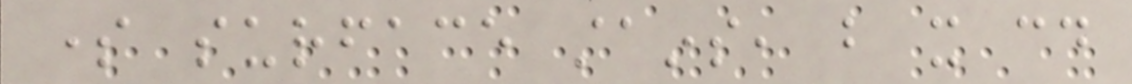some surface stains, but it could
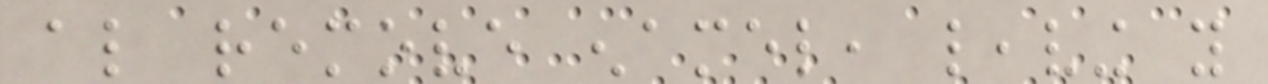also remove enamel, leaving you
